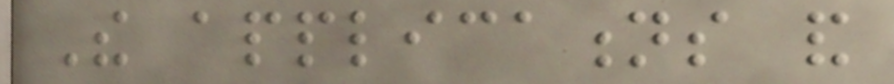The applications and
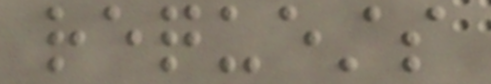requests
